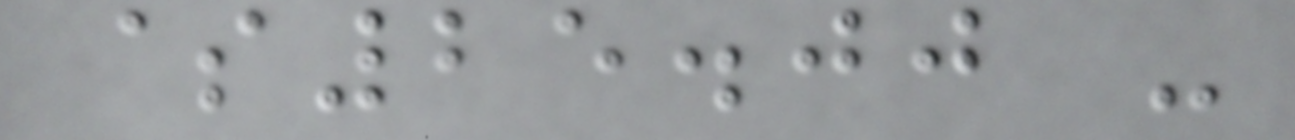$25.00 -
